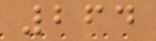264
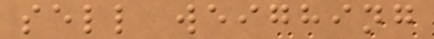sell weighing
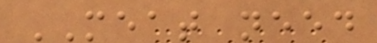MEAT need
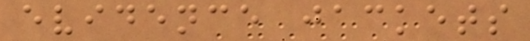evidence jackets
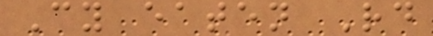Cy eaten Rd
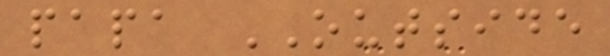papa OUTSIDE
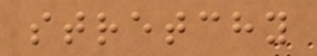stretchy
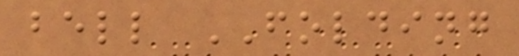bell FOLDING
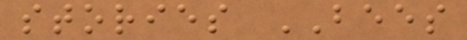stories BEES
